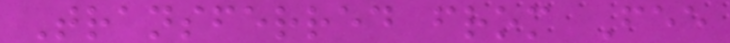Transferred from Fee
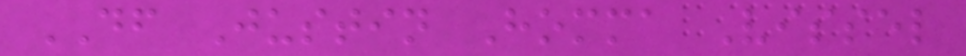DF Justin Homma Vissel
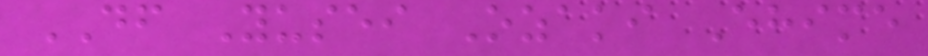DF Yusei Ozaki Ehime
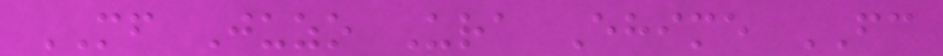MF Juzo Ura Ehime FC
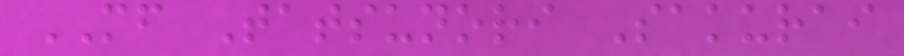MF Tatsunori Sakurai
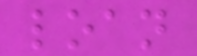loan
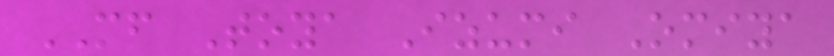MF Toya Izumi Omiya
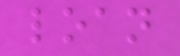loan
